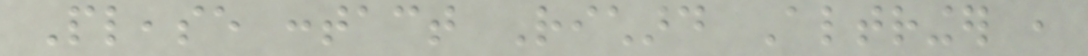Please contact Richard Altringer ,
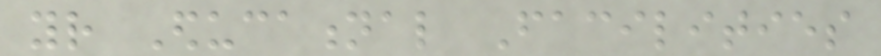your Educational Facilities
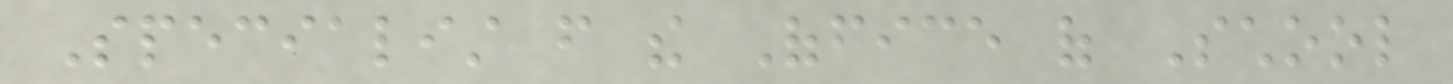Specialist from the Office of School
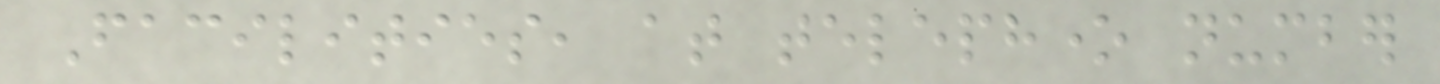Facilities, at telephone number
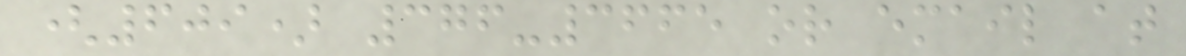(609) 376-3665 or email at
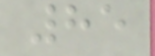85
